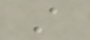A
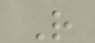R
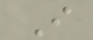I
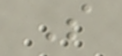S
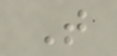T
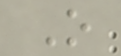O
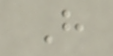H
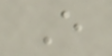E
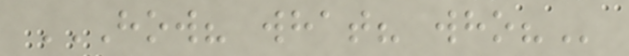HOW? WHAT? WHO?
